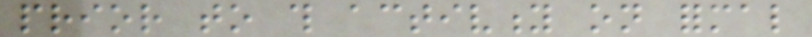prior to this activity on formal
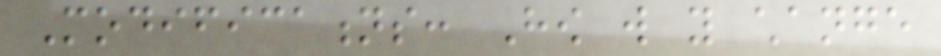Modifications: How will you change
